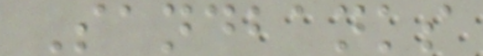Sandbanks
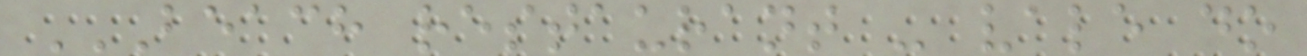BEACH RESTAURANT - VALE DO
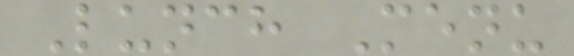Lunch Menu
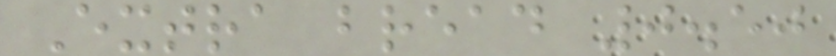Extra bread 0.50
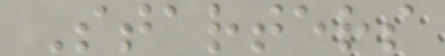Starters
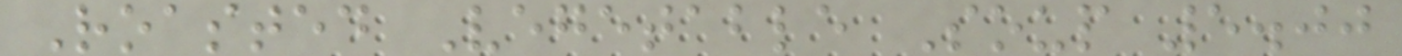Roasted Vegetable Soup 5.00
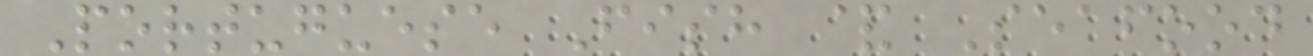Portuguese Fish & Seafood
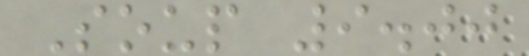Soup 9.00
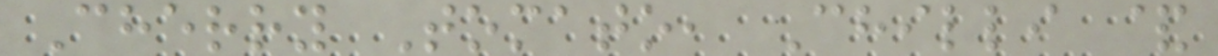Cherry Tomato, Chilli &
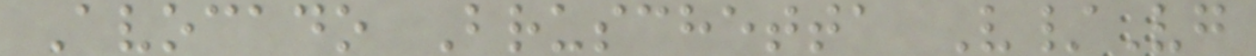Avocado Bruschetta V/Vg
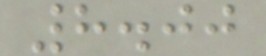8.00
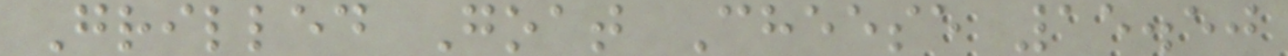Grilled Goat Cheese 15.50
